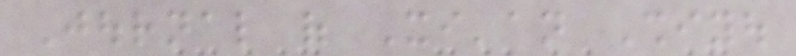Journal of Xi'an Shiyou
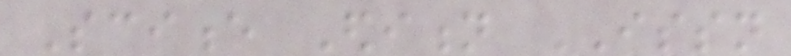Science Edition ISSN
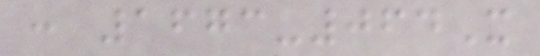: 1673-064X
